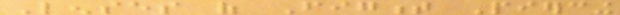Lenses of Figment Piercing
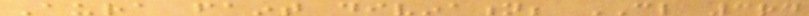Aura faint divination; CL 3rd
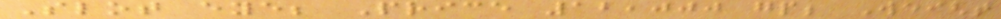Slot eye; Price 12,000 gp; Weight
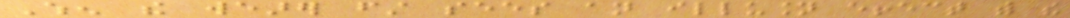When the wearer first sees an illusion effect with the
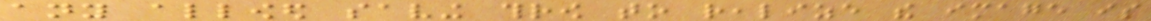any allowed saving throw to realize the image is
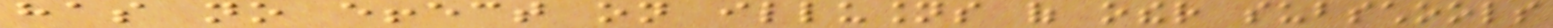has no effect on illusions of other subschools
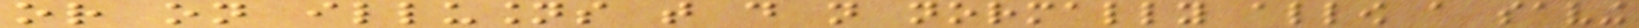or on illusions that do not normally allow a saving
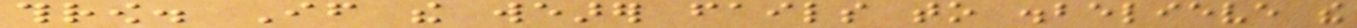throw. If the wearer fails to disbelieve the
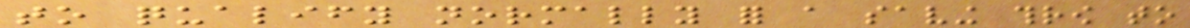to qualify normally for a saving throw to
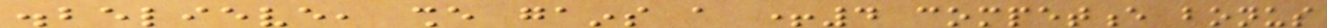disbelieve, she gains a +4 competence bonus
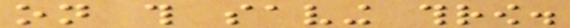on this saving throw.
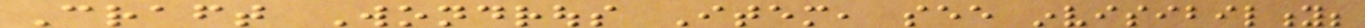Craft Wondrous Item, see invisibility;
